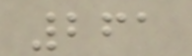261
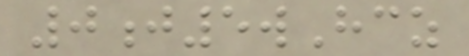0j5wHcz
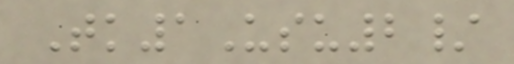Tk1Usu2/
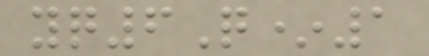yq6Q*1
